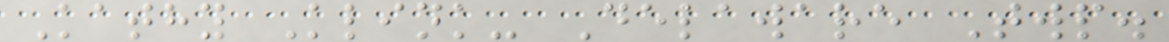Kathy Klink- Delaware Twp.
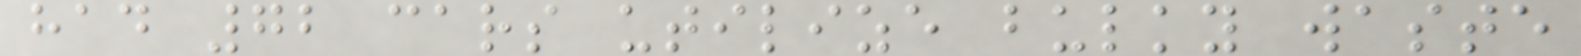had 72 cars utilize bulky waste
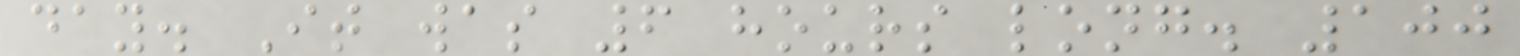day. It was 6 hours long. 100
